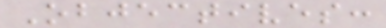Objectives:
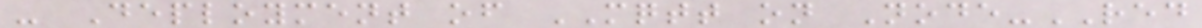- Deployment of MQTT on Node-RED
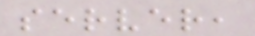server,
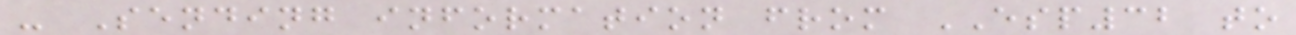- Sending information from ESP32 to
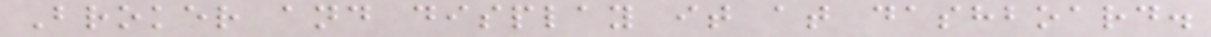Broker and display it at dashboard.
